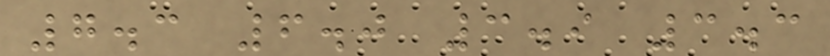7.3 6.0 3.9 3.3
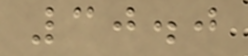30.0
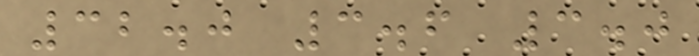32.0 3.6 3.0
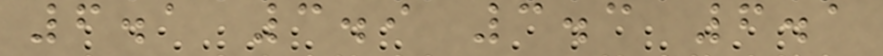6.1 3.9 3.3 6.1
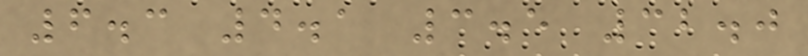6.3 4.1 3.5 32.0
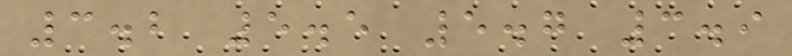3.2 5.5 5.7 3.9
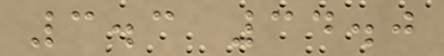3.3 34.0
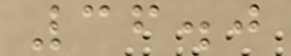36.0
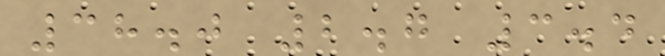38.0 2.7 3.4
